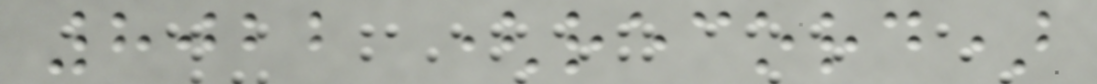8022 (record)
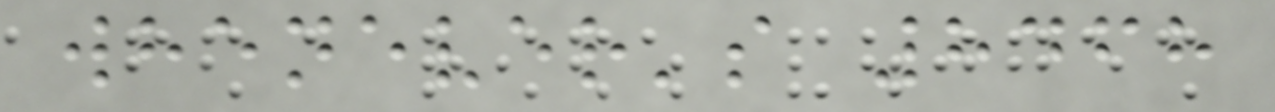whenever's 8468
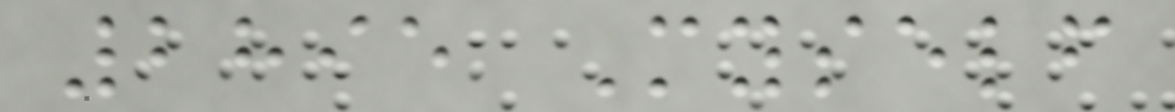2895 Myself
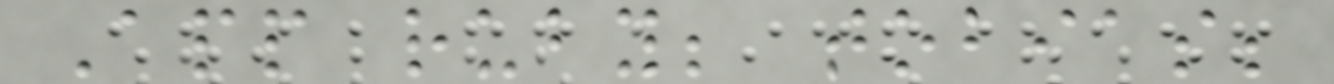App ruby; tobias;
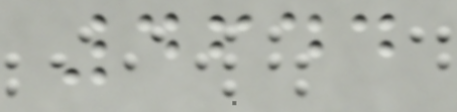4644
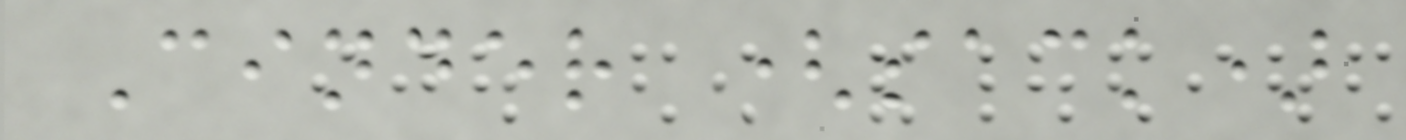Cinder (sack)
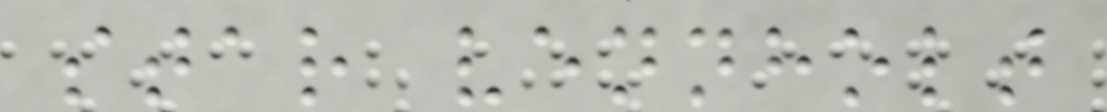star vennholt
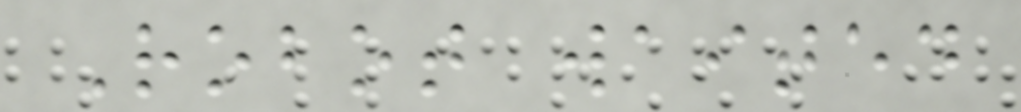Robot waited
